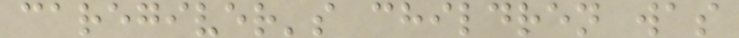caregiver's children was
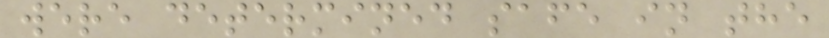were determined safe in the
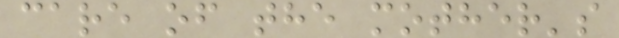care of the mother's
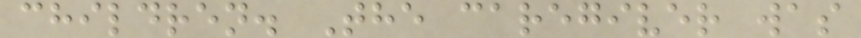children. The caregiver was
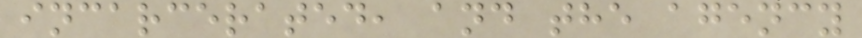incarcerated, and the agency
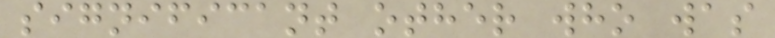significant other who was
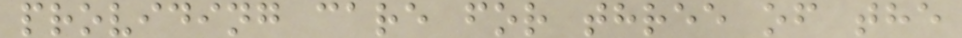providing care for three of the
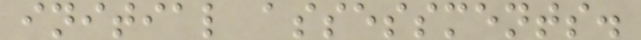initial assessments.
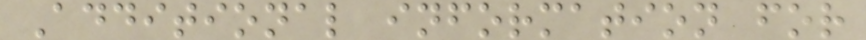Additional information for
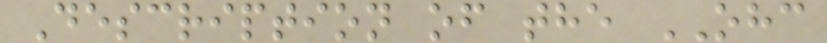Description of the OHC
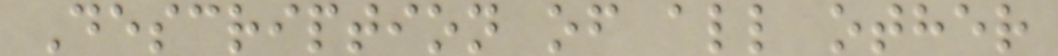Description of all other
